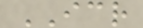ICR
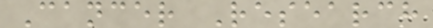Cancer Research
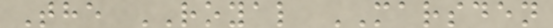The ROYAL MARSDEN
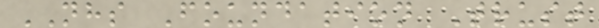NHS Foundation Trust
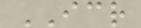ICR
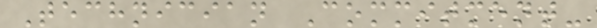Technician Commitment-
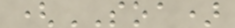(SOA)
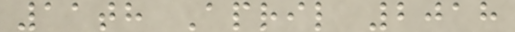11th April 2018
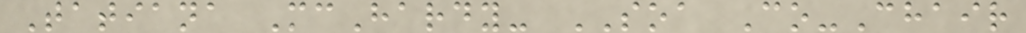Tatiana McHardy- SOA Co-Chair
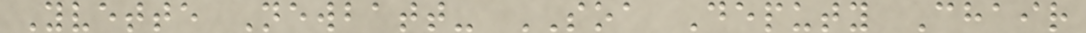Yvette Newbatt- SOA Deputy Chair
